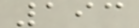193
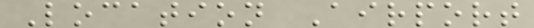Location Airport
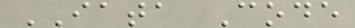IATA Code
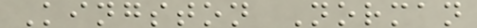Kingston Norman
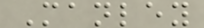Manley
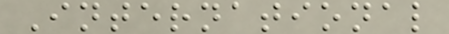International
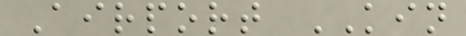Airport KIN
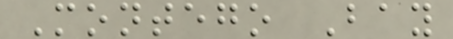Montego Bay
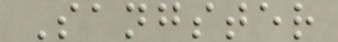Sangster
